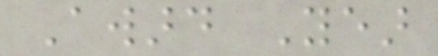Award Year
